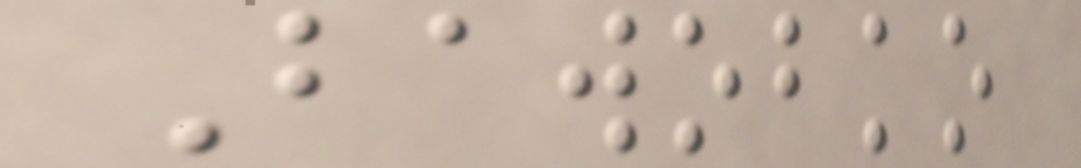Bawobko
